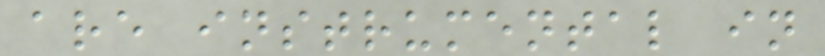are instrumental in
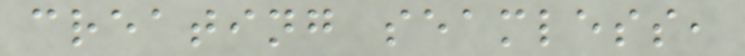creating seamless,
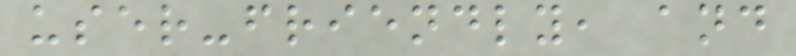user-friendly, and
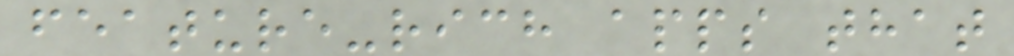feature-rich apps that
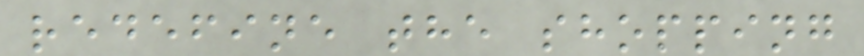redefine the shopping
